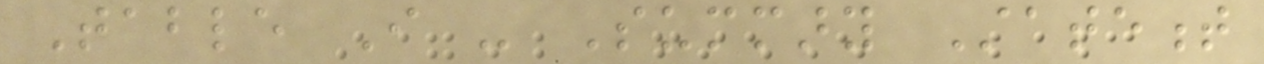Table I - Summary Statement
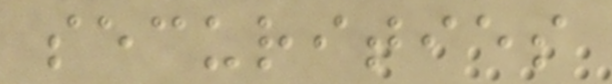securities
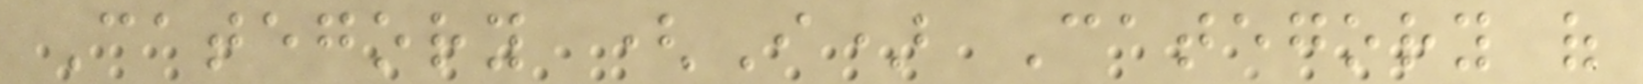Category (I) Category of
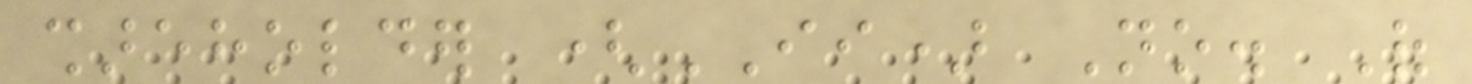shareholder (II) No. Of
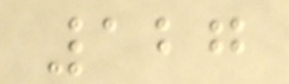127
